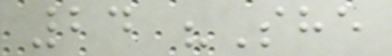24 "She
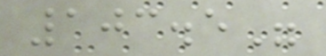103.5"
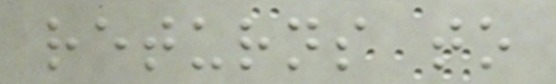returns to
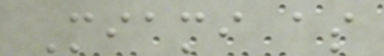Miami as
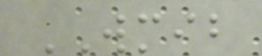WMIB
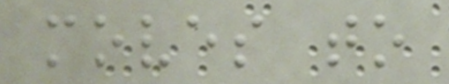moves to
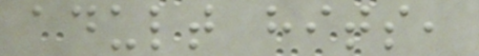adult hits,
